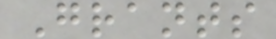Grants
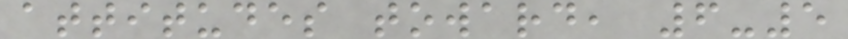attitudes toward, 6-5
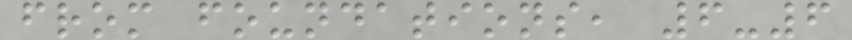from foundations, 6-6
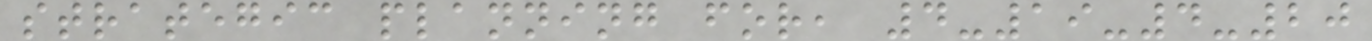strategic planning for, 4-19-4-20
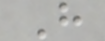H
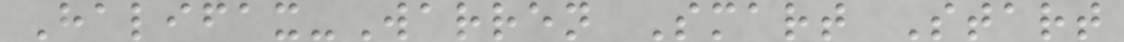Halifax-Warren Smart Start
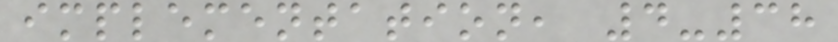implementation, 4-38
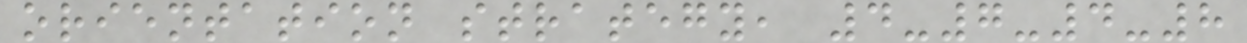orientation strategy, 4-7-4-8
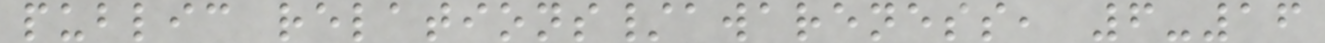public relations/awareness, 6-16
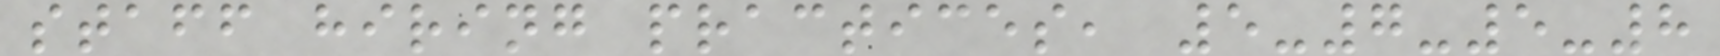staff hiring practices, 5-7-5-8
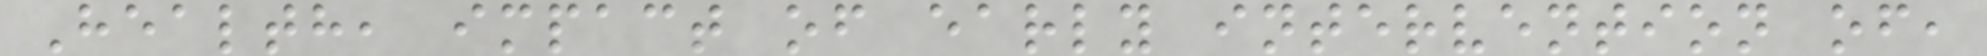Health, impact of early intervention of,
